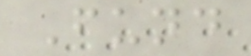Fund
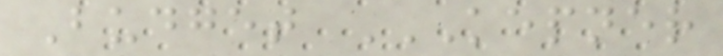Budget KEPNER
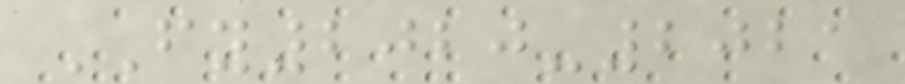FY2020-2021
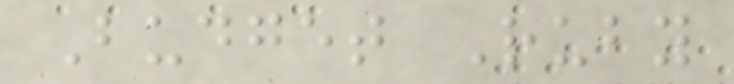Budget Ruby
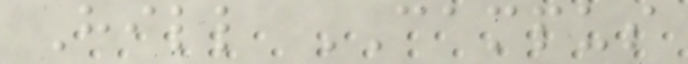Hill CAMPUS
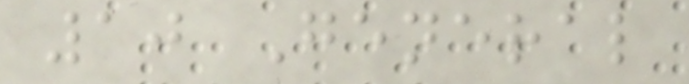10 General
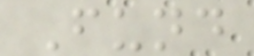Fund
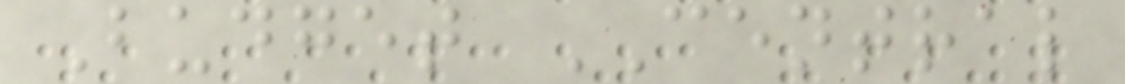Budget CENTRAL
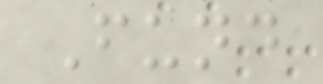Fund
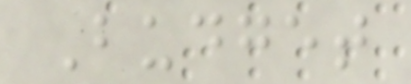Budget
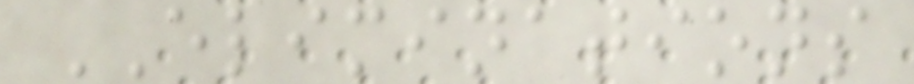ELIMINATIONS
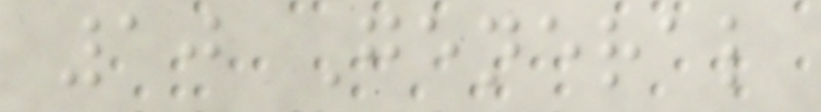10 General
